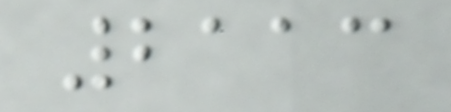2113
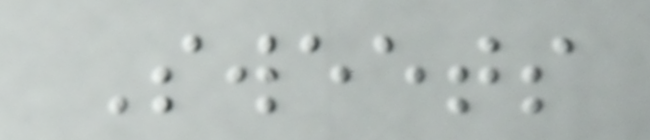Sweets
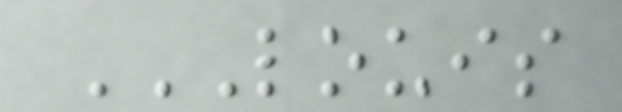LOUIS
